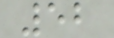52
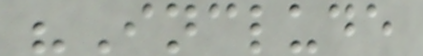"Include
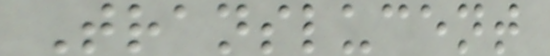Translucent
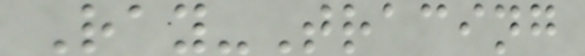Ray-Tracing
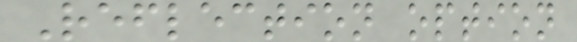Reflection option
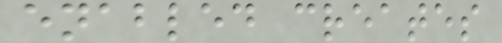enabled creates
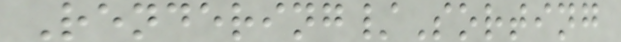Rendering/Sorting
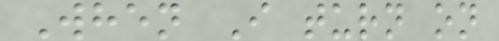When I turn on
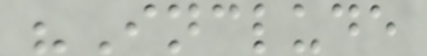"Include
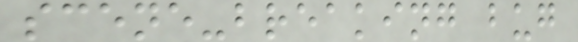scene-breaking bug
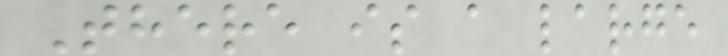There is a large
